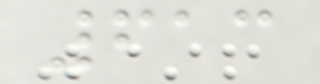613
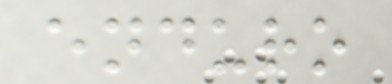enduro
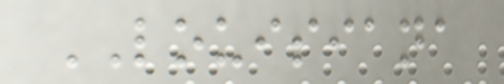LOUISIANA
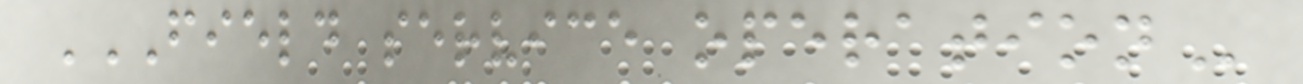FIELD SERVICE OPERATION
